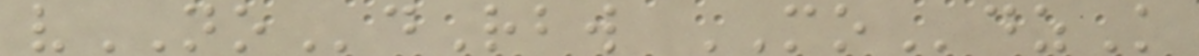vNOdRbw MOdzK
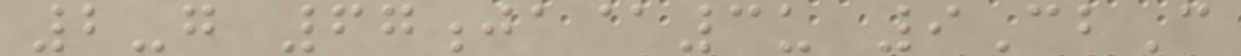2-g 67ja@3u 9CbC
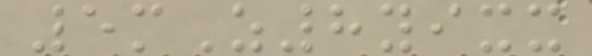5mZ8yixx
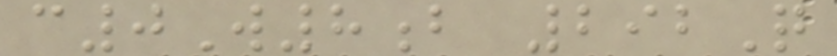c0W8b 292Q
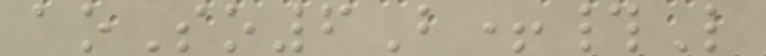aoSo6B+#L
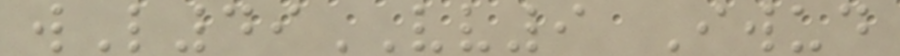wL49VV9 Iwud
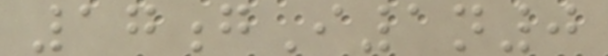17gI1n0
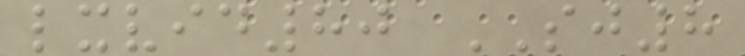lxvid80 SJ8
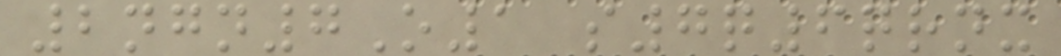2ngn7O1 s7q6qrnx
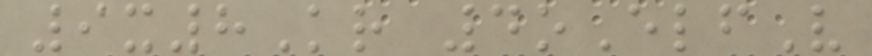9x8Kr 4oElfV
